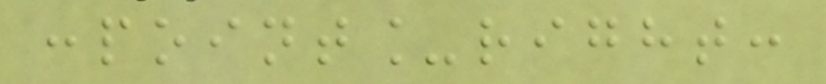:point_right:
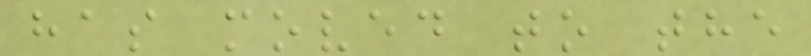has moved to the
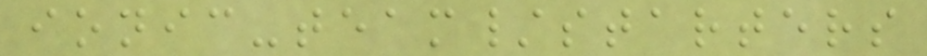ionic-team/starters
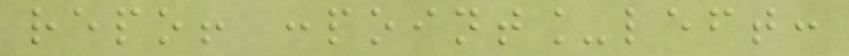repo! :point_left:
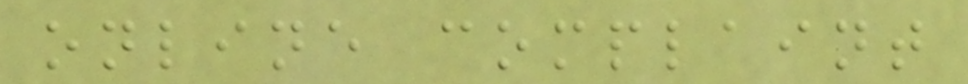online complaint
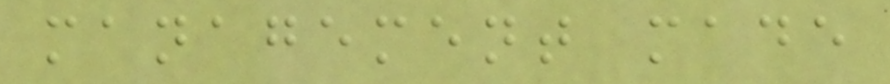management made
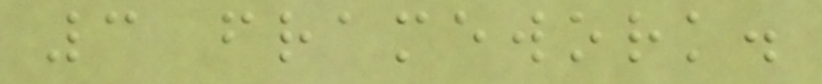3 framework.
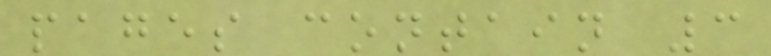pages contain 3
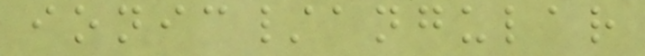ionic/angular
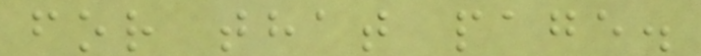for that page.
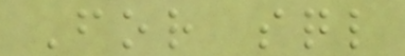For sql
